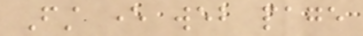First ever web page
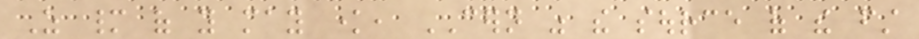As many of you may know, CERN was the source of the first
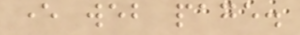ever web page.
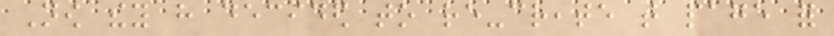Now they have decided to re-create that page for
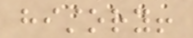history!
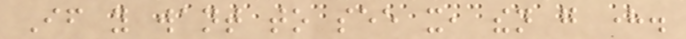If you want to see it, then go here.
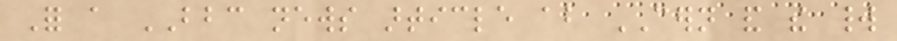For a BBC news article about CERN and the world
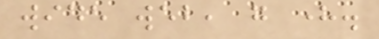wide web, go here.
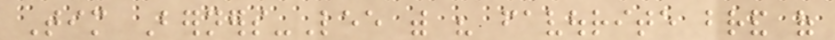Tim Berners-Lee with his favourite brand of
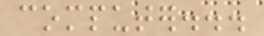computer...
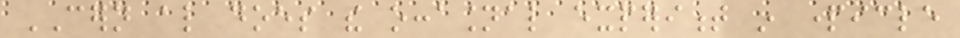CERN also does the occasional experiment in particle
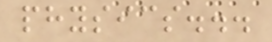physics...
